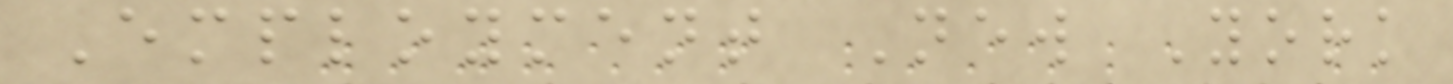Employment New York
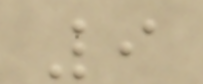9
